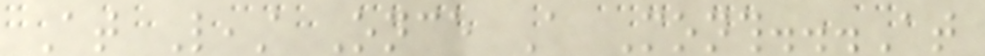At Least Once A Month...At
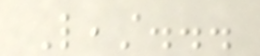Least...
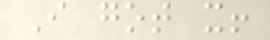I got it!
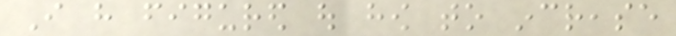I have figured out how to increase
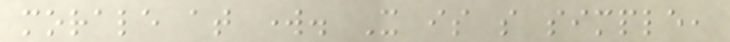morale at work. It is so simple,
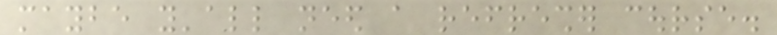maybe y'all need a refresher course.
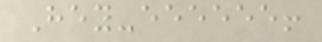Hey-eeeeee!
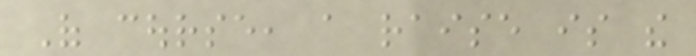Of course, a raise is the
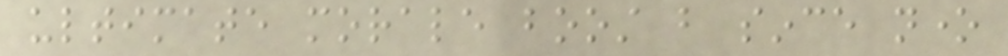ultimate morale boost but since none
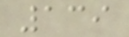139
